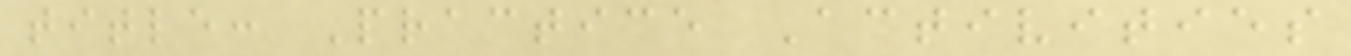title: Practice Activities
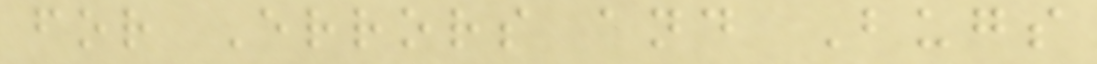for Errors and Bugs
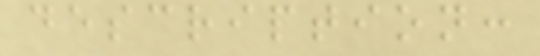description:
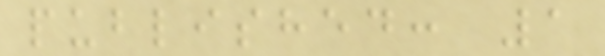published: 1
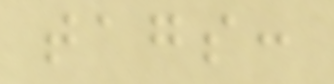tags:
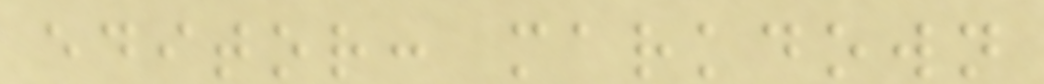editor: markdown
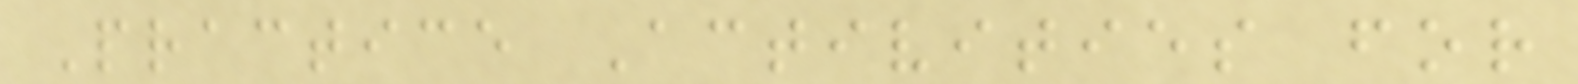Practice Activities for
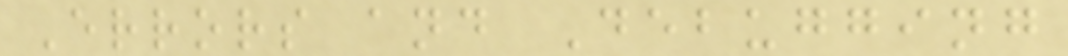Errors and Debugging
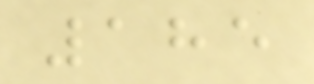185
